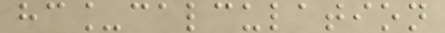hc_calculation
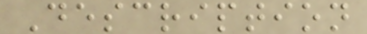Description
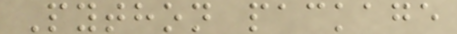Python package
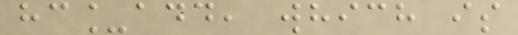hc_add, which is
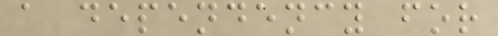a dependency for
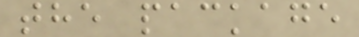the package
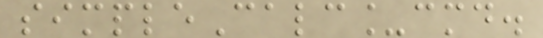simpleCalc_cmd.
